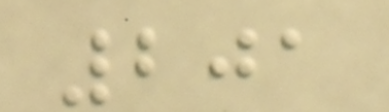201
